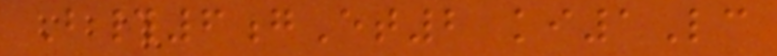B#6gEt2 ki1Lc
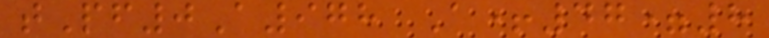tPf0A978 A+47=8
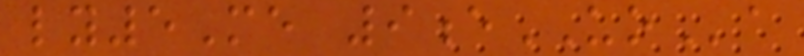ly5Me 9eUOa
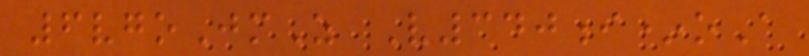6vgoJmZ V340i*oA
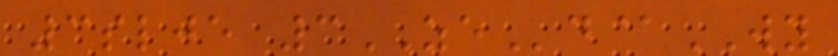3slje 3ZEd@WY
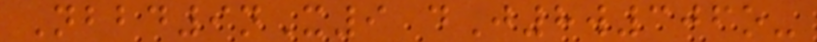Nbbd9nX9 dJ8w306o-
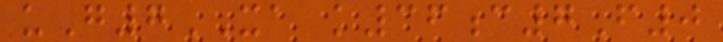uG7XA k36c7F0
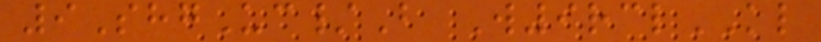9ShgUc/B W9rclKL
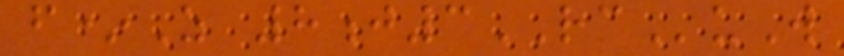f*Z 8j3RCuW
